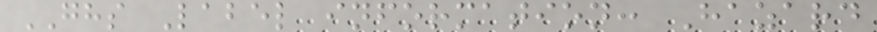GHS Label information: Hazard
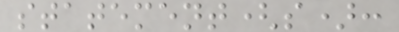statement(s):
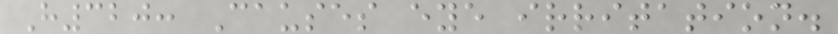H320: Causes eye irritation.
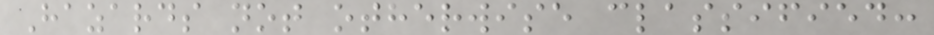Hazards not otherwise classified:
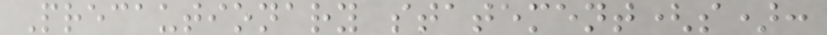Precautionary statement(s):
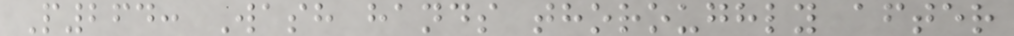P264: Wash hands thoroughly after
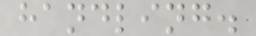handling.
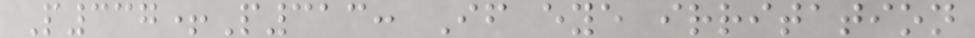P337+P313: If eye irritation
